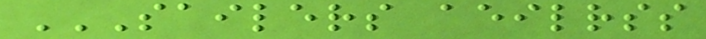SAILERS AEILRSS
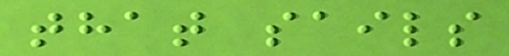that sails
